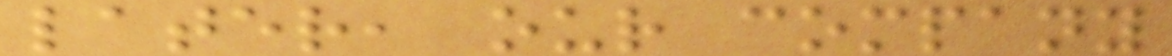later, our company
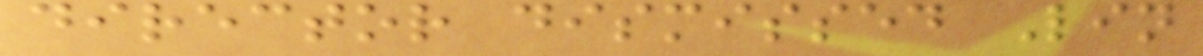director dismissed Lin
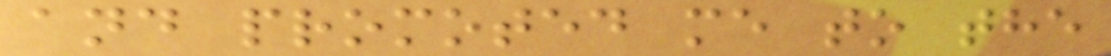and promoted me to the
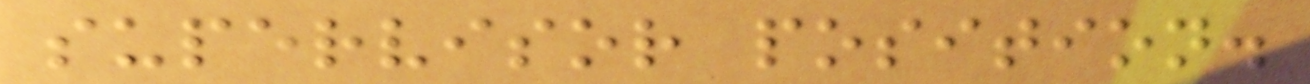supervisor position.
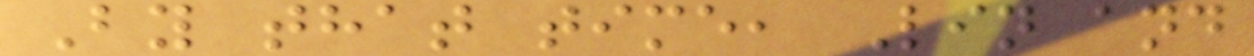By that time, Lin and
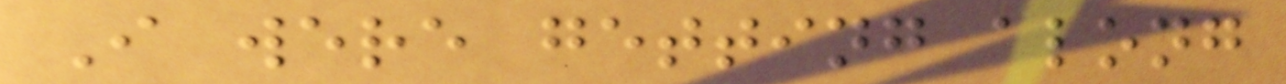I were getting along
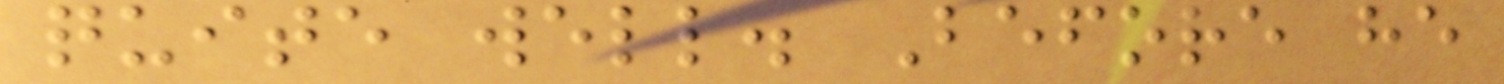quite well. Before he
